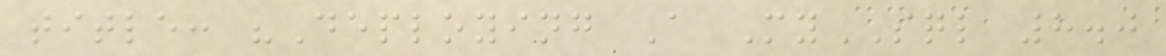title: "Deploying A MySQL 8.0
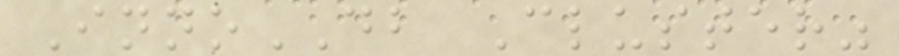InnoDB Cluster"
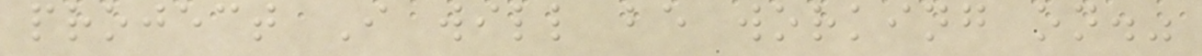project I will be working on."
